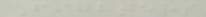Fighters
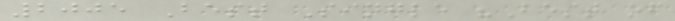2005 Best Single "Best of
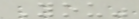You"
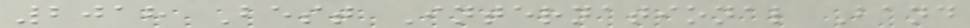2018 Best International Band
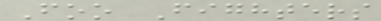Foo Fighters
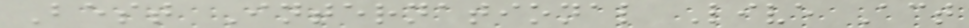Best International Live Act
